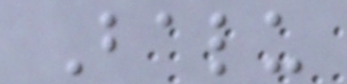Balu
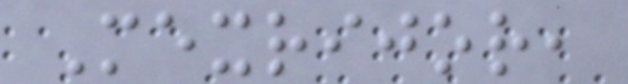Mexrijor,
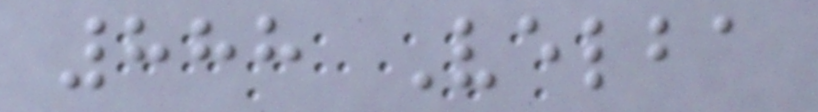888 Velba
